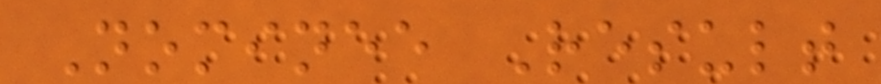Nominee Result
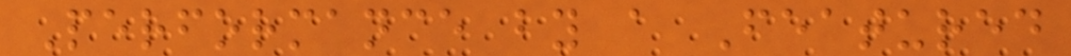Performance by a Featured
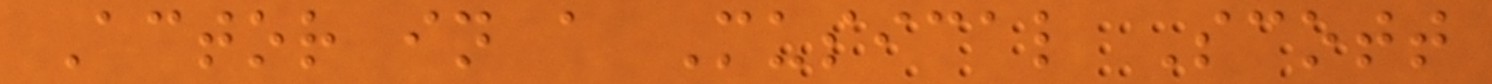Actor in a Musical Scott
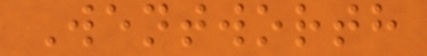Wentworth
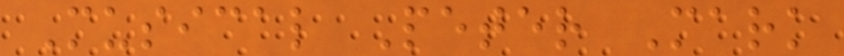Musical Peter Mark
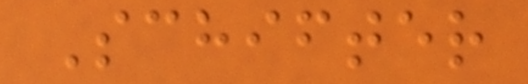Schifter
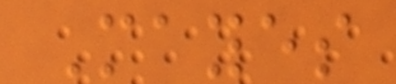Mayes
